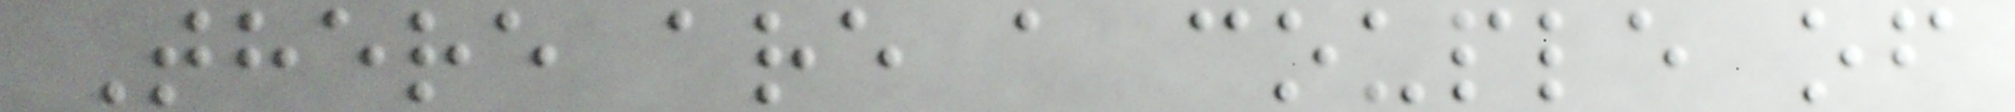There are a couple of
